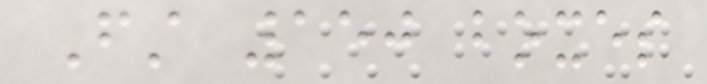First 150 boxes
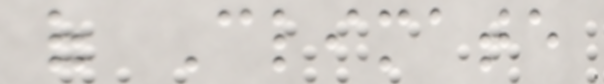of Climate
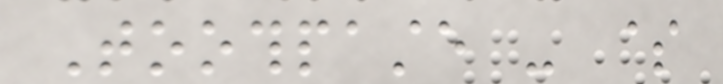Toothpaste - $
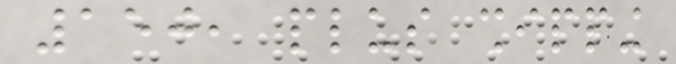150, plus shipping
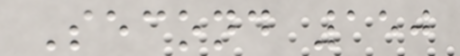Second 150
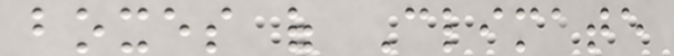boxes of Climate
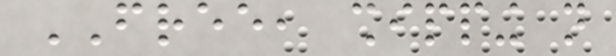FREE, shipping not
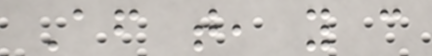After that, you can
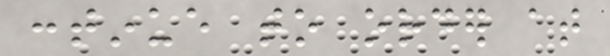continue to order at
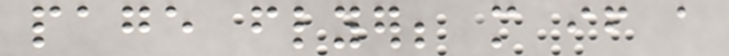page flyer; more if a
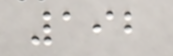192
